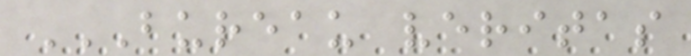BUREAU VERITAS
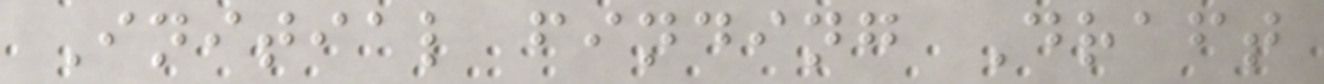Initial finding Draft
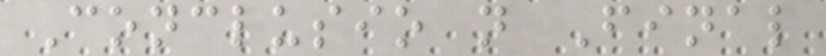Conclusio n Final
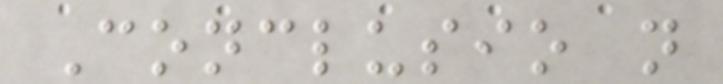Conclusio n
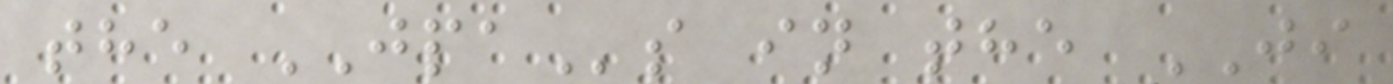the JPAs in the JI
